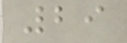29
